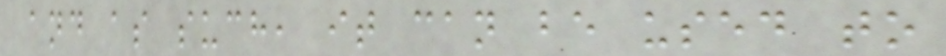and as such, it can be used to
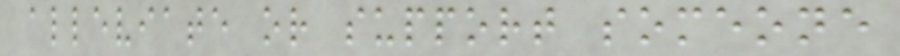alleviate or support someone
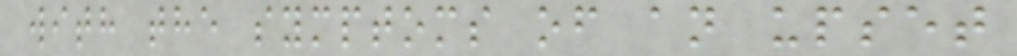with the symptoms of an upset
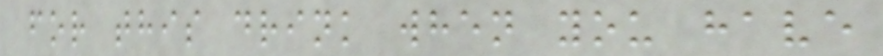for this drink when you have
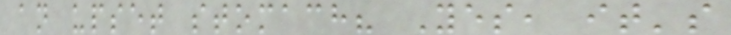an upset stomach? Yes, it's
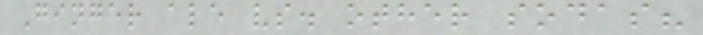Ginger ale vs. other sodas?
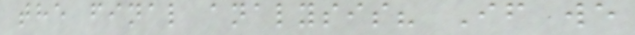the final analysis? If we
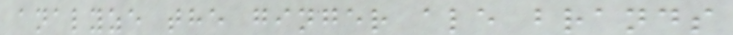analyze the ginger ale brands
